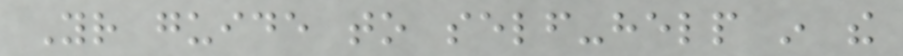Your guide to self-help in the
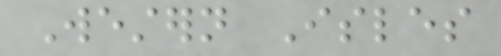Western Isles
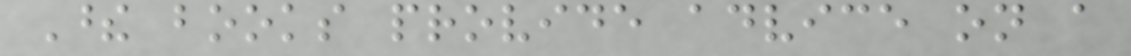These books provide advice on a
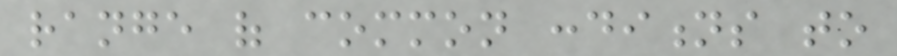range of common conditions to
